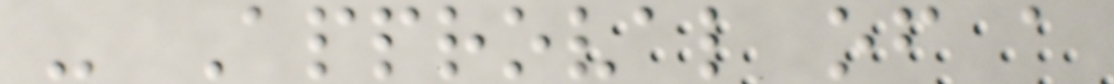- Approval of a
